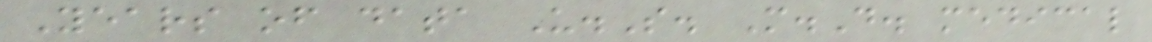Years of data U.S. M.D. medical
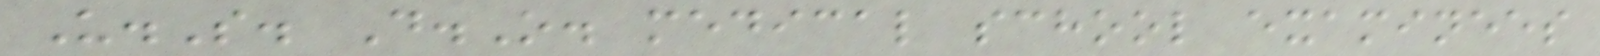U.S. D.O. medical school examinees
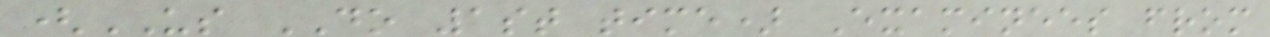(US DO 1st time) Examinees from
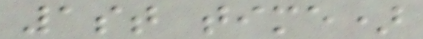1st time)
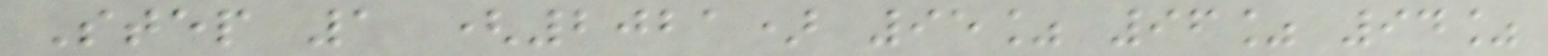Step 1 (2021) 95% 96% 94%
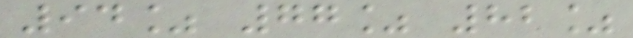94% 77% 82%
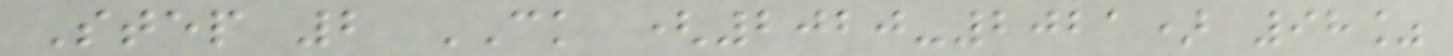Step 2 CK (2020-2021) 98%
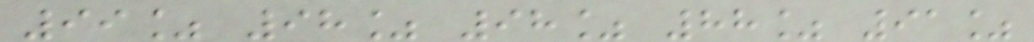99% 98% 98% 88% 91%
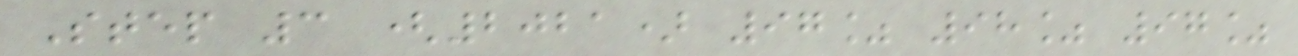Step 3 (2021) 97% 98% 97%
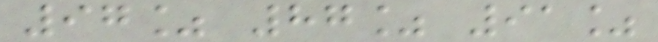97% 87% 91%
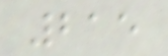215
